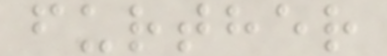further
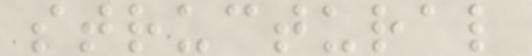structural
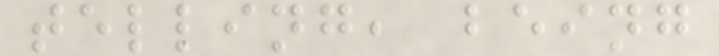telling, being
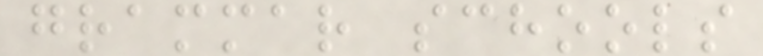grammar schools
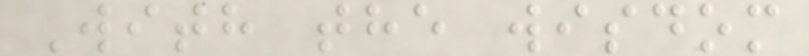With the wisdom
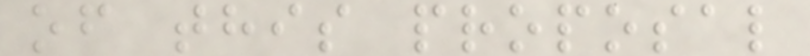of this proposal
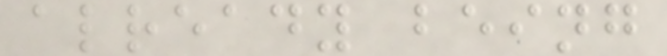already being
